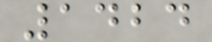1424
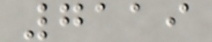7119
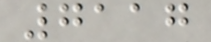7117
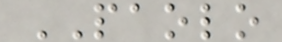PAOLO
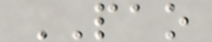PAO
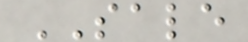SALE
